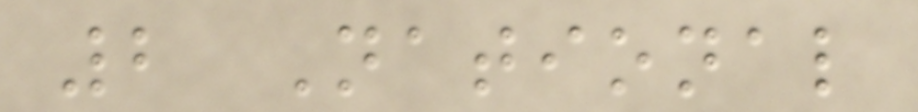2 National
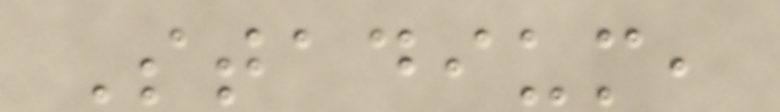Stadium,
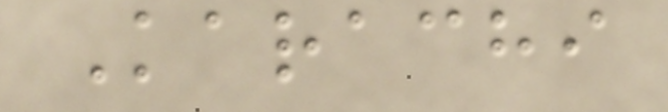Karachi
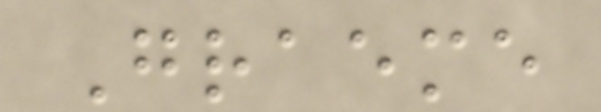Graeme
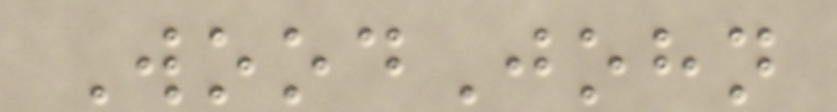WoodJohn
